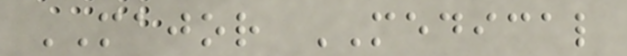MAJOR MEDICAL
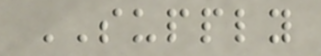SUPPLY
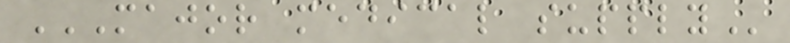MAJOR MEDICAL SUPPLY
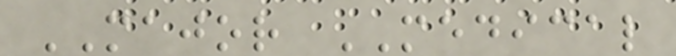MAJOR MEDICAL
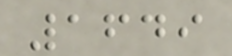1649
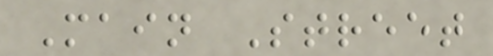Main Street
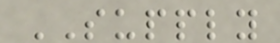SUPPLY
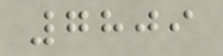7809
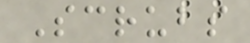Scrubs
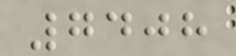7408
